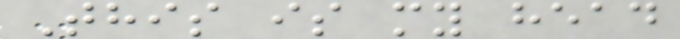This is my head
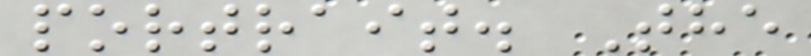portrait. The
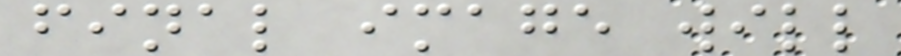final image will
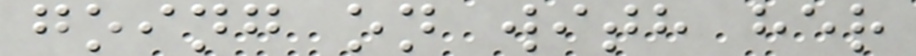going on with her
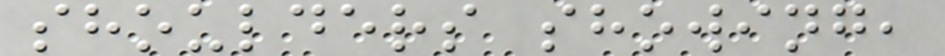shoulders showing,
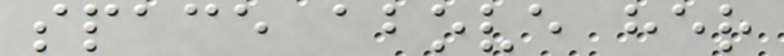space above her
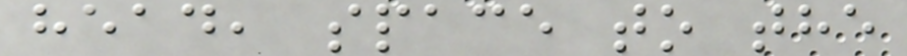head, space to the
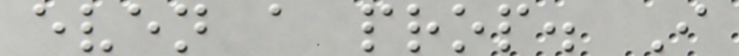even a prop. I
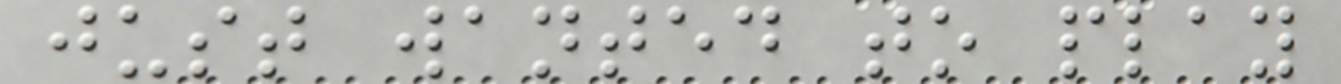just wanted to play
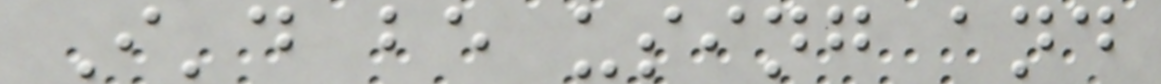I'd be using and
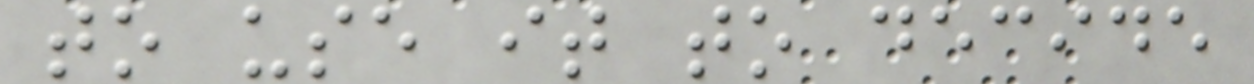to use it to decide
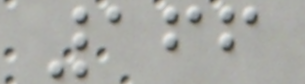166
